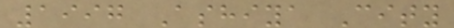1997 Ashiya City
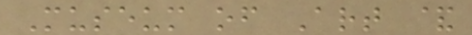Museum of Art &
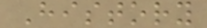History
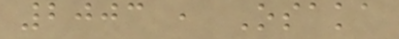2003 , Osaka
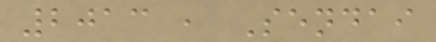2013 , Sendai
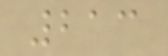213
